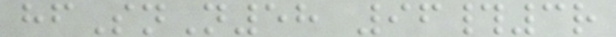hfSnN58 96#3r
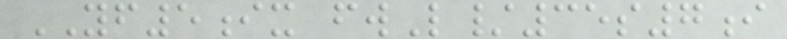YF5ix fwL/35s7i
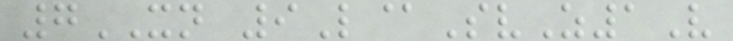7XN 9L@SvZ1V
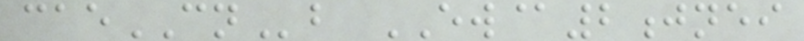caeCNb EW@2jnei
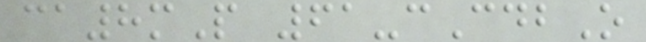ca8mP 61-cCdbO
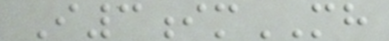I3imMH
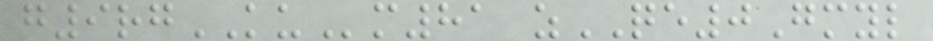g9rgKUm81 zQE0Gmyl
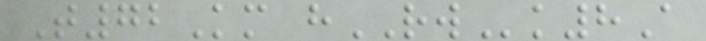T72Km hRWk8A
